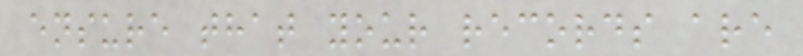ensure that your records are
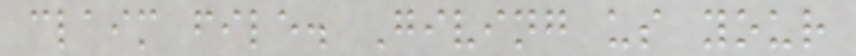claim file. Giving us your
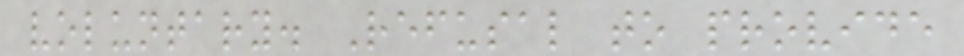voluntary. Refusal to provide
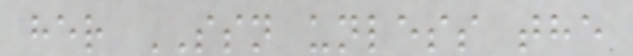her SSN unless the
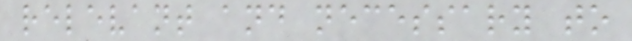relevant and necessary to
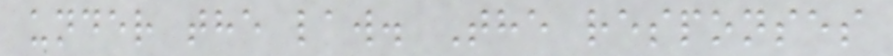under the law. The responses
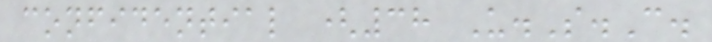confidential (38 U.S.C.
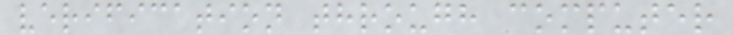verification through computer
